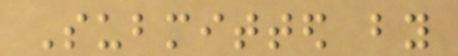Submitted by
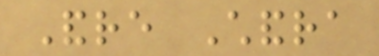Andre Chandra
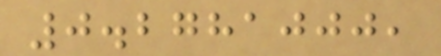0.2781000,
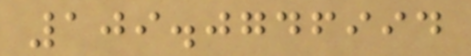109.0746994
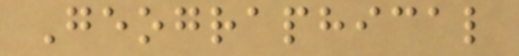Geographical
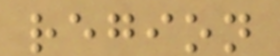region
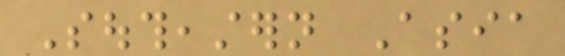Southeastern Asia
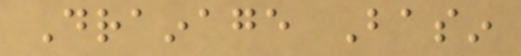Drainage Basin
